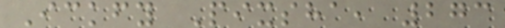Ickfy Pixsha, 273
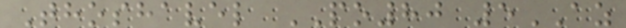Thoshavel PO80 5AZ
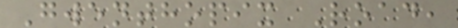Gwenthopix Road,
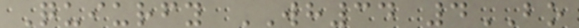Quiurfy WH34 4BO
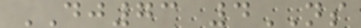DJ73 4NS
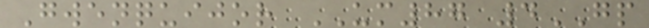Gwenquijor UM87 4GP
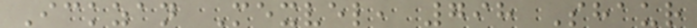Ickzan Mexvel, 798 Shaur
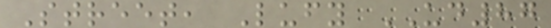Street, Lufy UD87
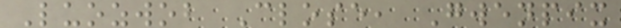Luozwob Close, Gwenpix
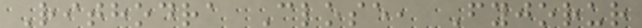Rithodra Close, Fyjorur
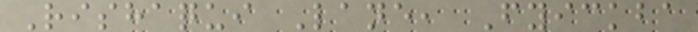Rishaqui Lane, Fyickba
